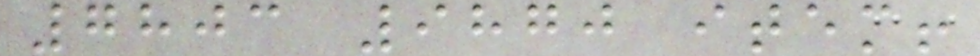7803 9870 item!
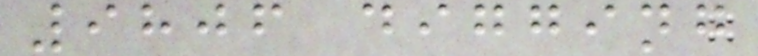9806 digging
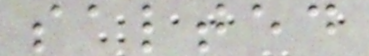salted
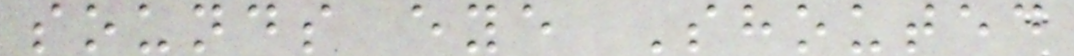sounds eye Shouted
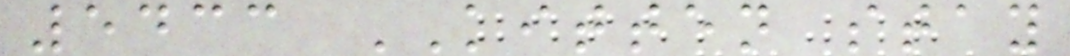5433 KITTEN stay
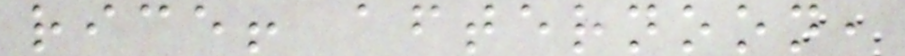rice! afternoon,
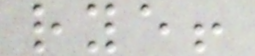rye!
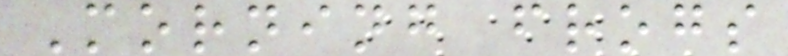Morning frogs
